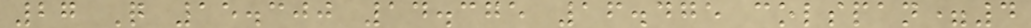27 Q 15.300 14.375 16.475 colspan=4
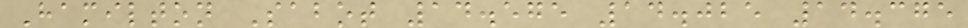Hamilton Sabot 14.575 14.025 14.375
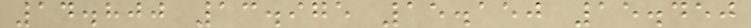14.800 13.975 15.150 15.450
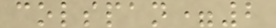colspan=2
